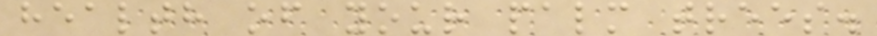health of your palm trees.
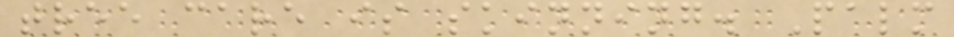tree care is skinning. Palm
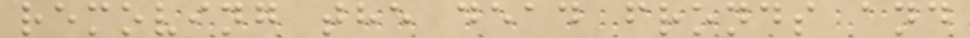removing the dead fronds and
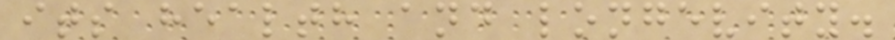its health and longevity.
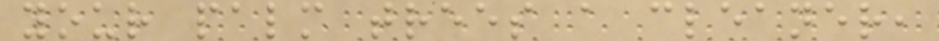your palm trees a cleaner,
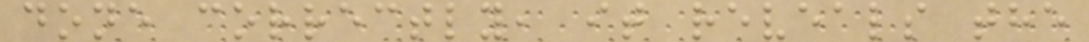done correctly, it reveals the
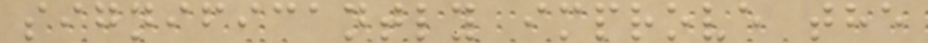significantly improve the
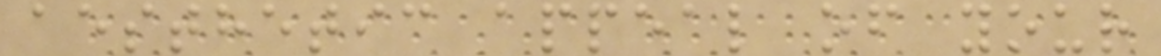aesthetic appeal of your
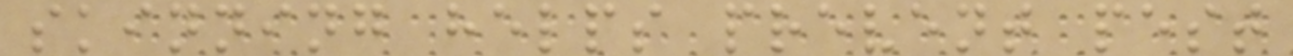skinning helps prevent pest
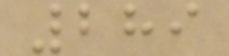289
